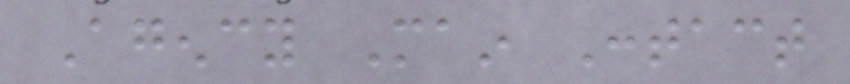Agency Main Contact
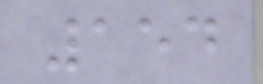154
